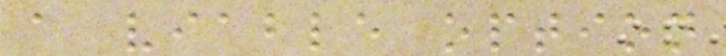a viable option
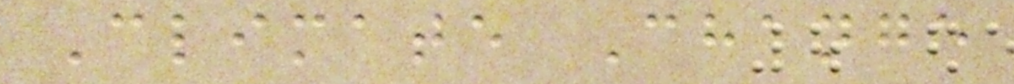Climate Change
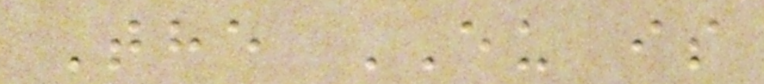The EU is
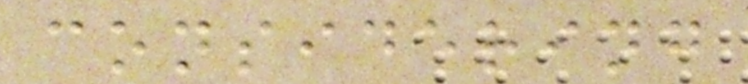considering
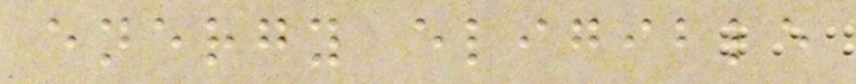energy eligible
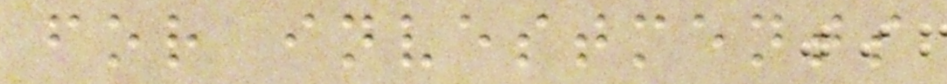for investments
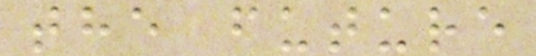the future
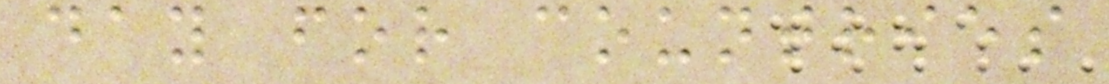day for countries
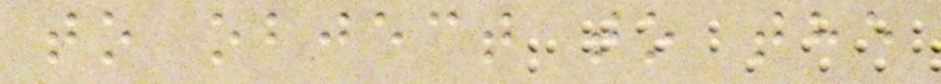to object to the
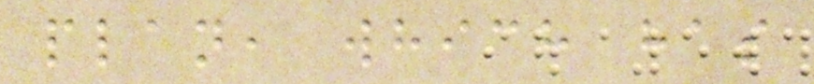plan, which has
